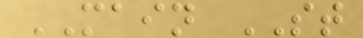MAIN ST
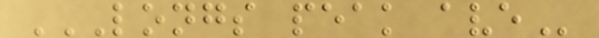LONGS PEAK AVE
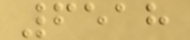6518
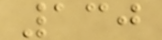130
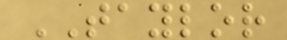TAYLOR
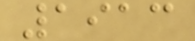1913
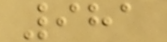981
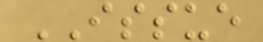ISSUE
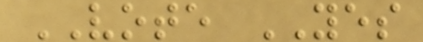VOTE YES
